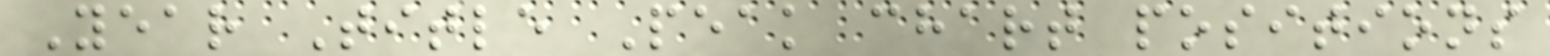Year Title Peak chart positions
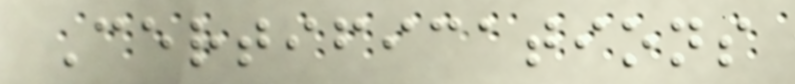Certifications
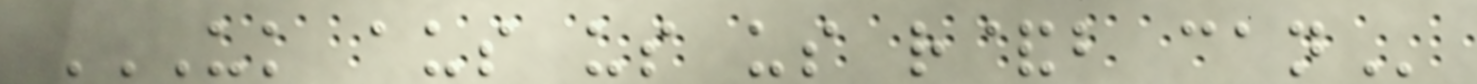UK AUS US US R&B CAN
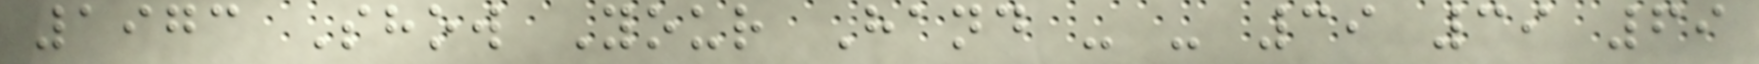1973 Show Your Hand - - 39 39 69
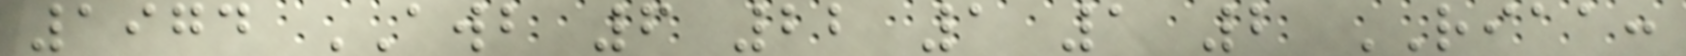1974 AWB 6 22 1 1 2 RIAA:
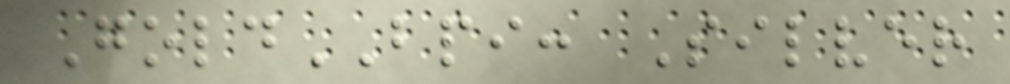GoldBPI: Silver
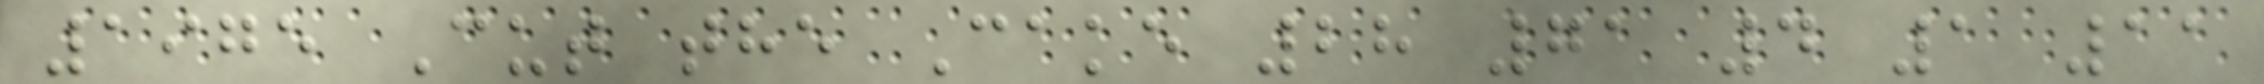1975 Cut the Cake 28 71 4 1 11
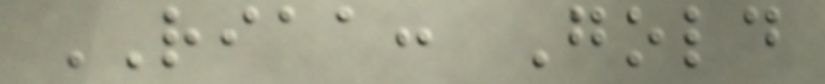RIAA: Gold
